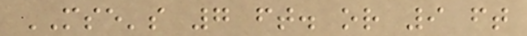MSE's 7 ft. or 9 ft
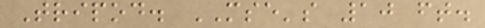Tripod. MSE's 10 ft.
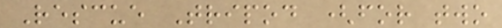Rescue Tripod (for two
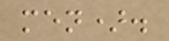men).
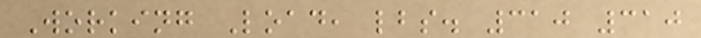Working Load, lbs. 310 310
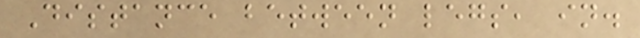Distance between legs, in.
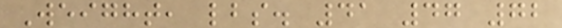Weight, lbs. 41 47 72
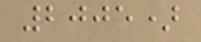2005)
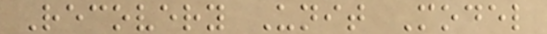Recovery Unit Model
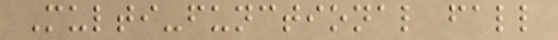Multi-functional fall
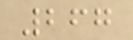267
